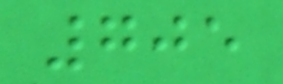705
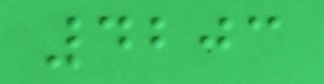4203
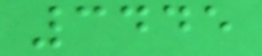3445
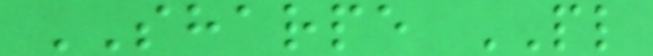SHARPE PL
